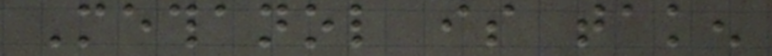Methanol is taken
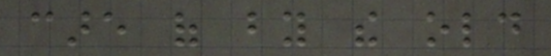care of by the old
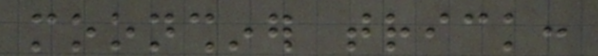moonshiner trick:
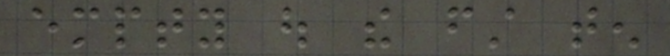empty out the first ten
